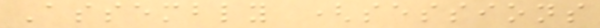Assembly (sessions
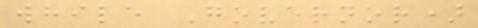while Governor)
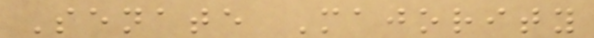Senate Majority
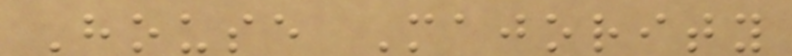House Majority
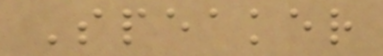Speaker
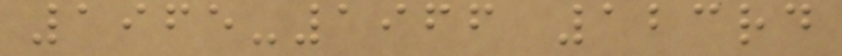1965-1966 123rd
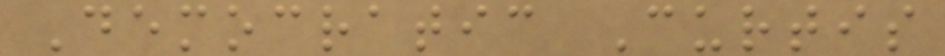Democratic Curtis
